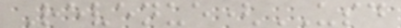Revenue(USD
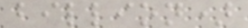billion)
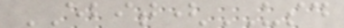EBIT(USD
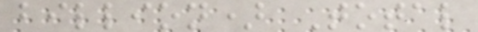billion) Total
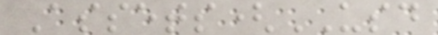Assets(USD
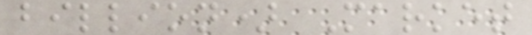billion) Market
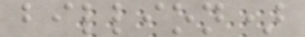billion)
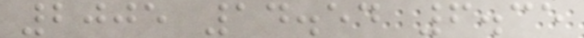2005 14.54 6.35
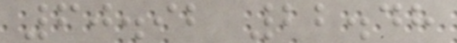60.92 22.48
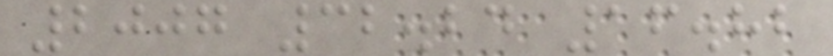2007 32.24 16.82
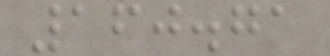160.71
